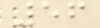56
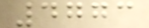4773
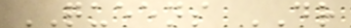QUEENS DR
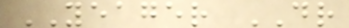YEAGER DR
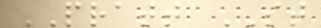PRATT ST
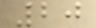20
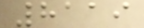8119
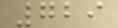729
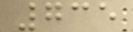735
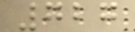727
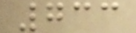733
